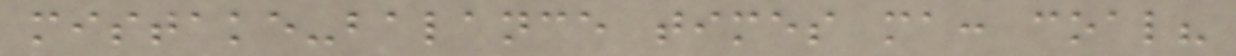mistake-balance times ma: coal?
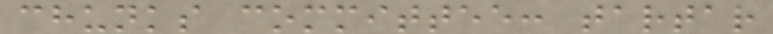chunks committee: tartar
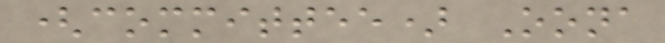(committee) Oona
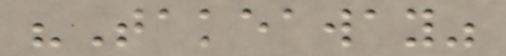"Takeaway"
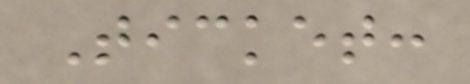Ticket:
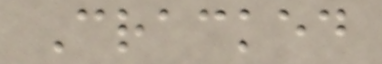Cracked
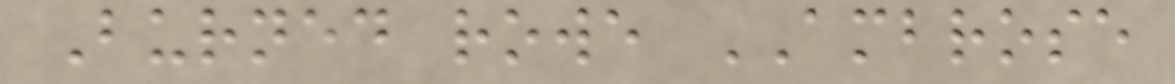Burned rowe AMBROSE
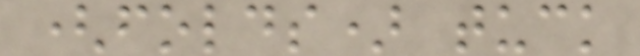(folds) tuck
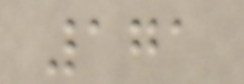171
